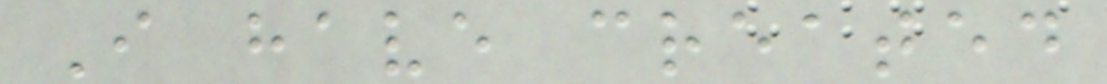I have created
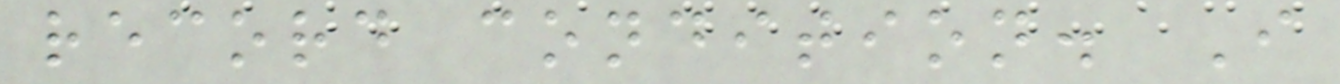record condition. I
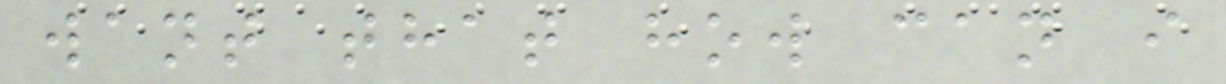want that how can i
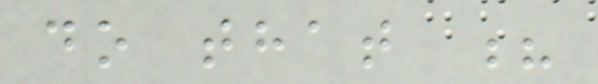do that ?
